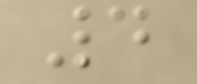4
